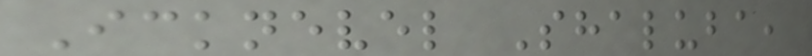Icknevel Shaluba,
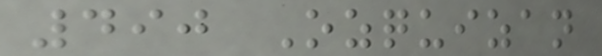490 Ozquizan
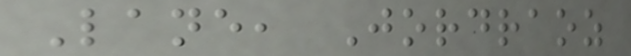Lane, Jordraoz
